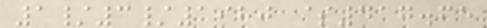1/3/1980 $417.65
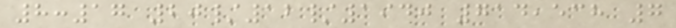8:17 20/12/1940 714,538 7
